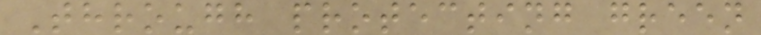Through protecting green
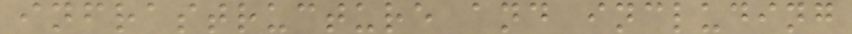infrastructure and including
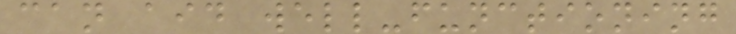can aid well-functioning
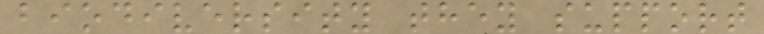biodiversity they support
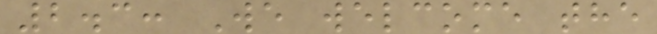2.3: We welcome the
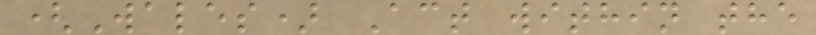(Wales) Act within the
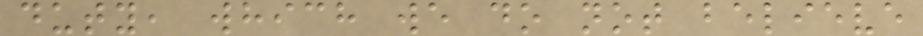duty, which we do not believe
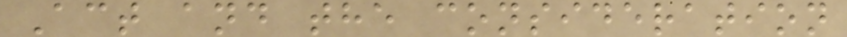Act and the consideration
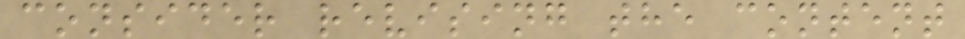consider revising the content
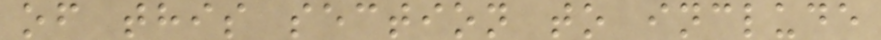of this section to include
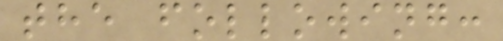the following:
